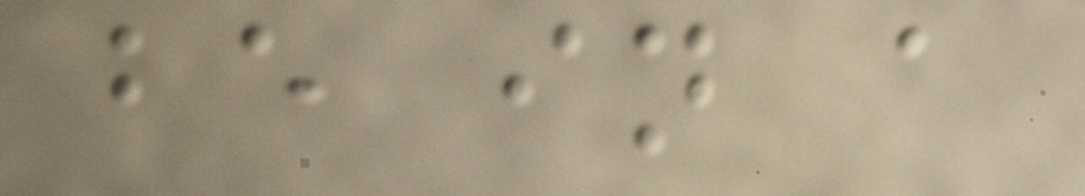be in a
